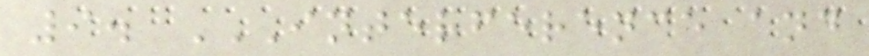9. INTERFERENCE AND
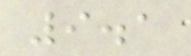9.1
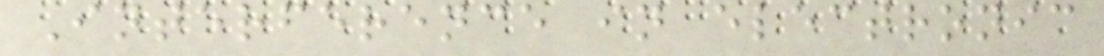Interference in electronic
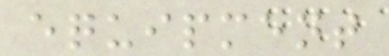equipment
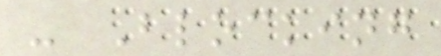- Blocking
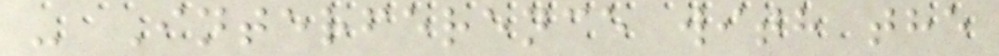- Interference with the
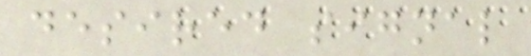desired signal
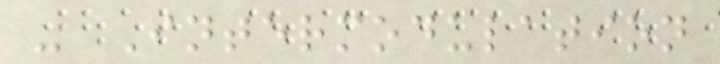- Intermodulation
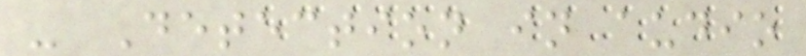- Detection in audio
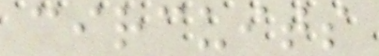circuits
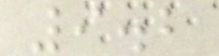9.2
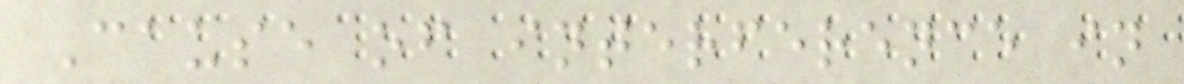Cause of interference in
